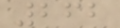262
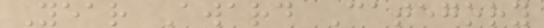Year Award Category
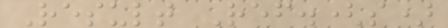Result Ref.(s)
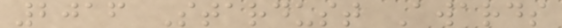2016 Stardust Awards
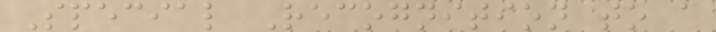Special Recognition to a
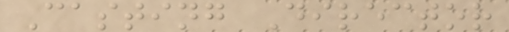Casting Director
